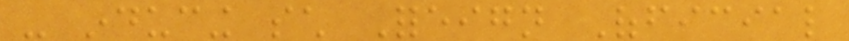- inducing such Foreign Official
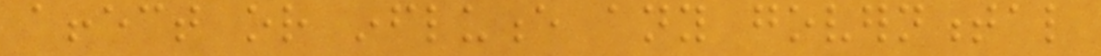affect or influence any governmental
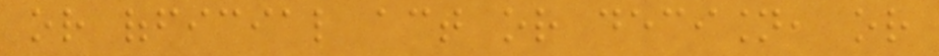or official act or decision, or
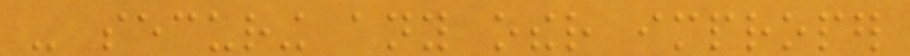- securing any other improper
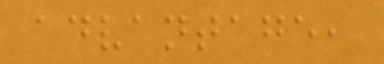advantage,
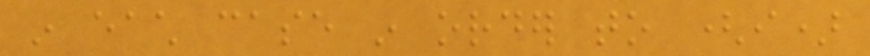in each case in order to (i)
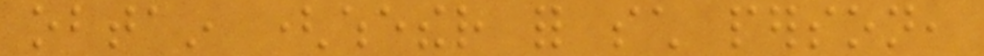obtain (whether for such person,
